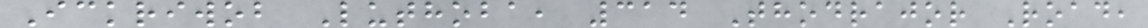Ickriwob Luthoba, 314 Thodrajor Road,
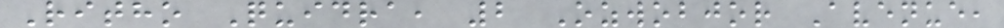Ritho Quidra, 2 Ozwobjor Avenue,
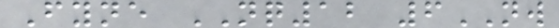Fyne NQ12 6NW
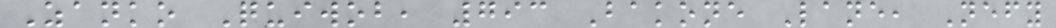Zanko Quiwob, 793 Bakone Lane, Nefy
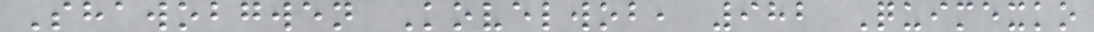Shawobgwen Kovelwob, 982 Quimexko
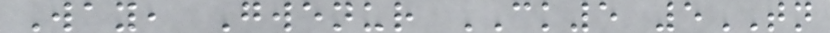Way, Gwenur CK5 5TN
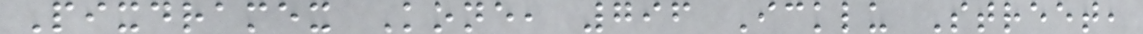Pixdramex Kone, 796 Icklu Street,
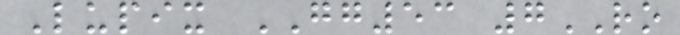Lupix GG53 7RO
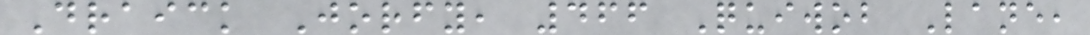Draick Jorfy, 466 Quiwob Lane,
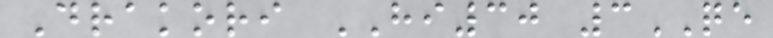Drakori HI30 3QE
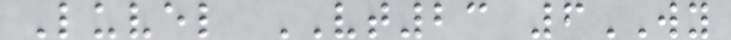Luvel VT23 6WY
